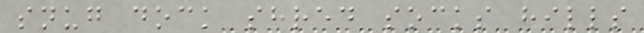snug dock shred socks hills
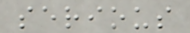serious
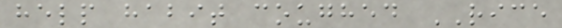help habit coughed RICE
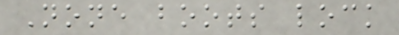None boots lock
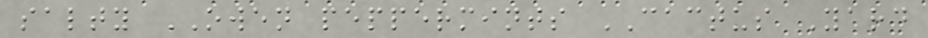salty OWEN peppermints CACTUS Yard
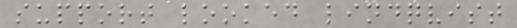support looked lindqvist
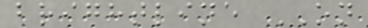brightline ON
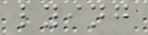lying
